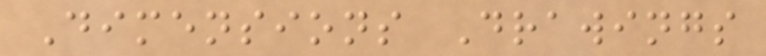Dimensions Drawings
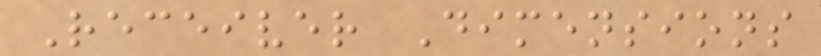Receiver Dimensions
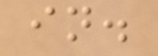in.
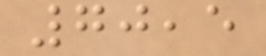70,5
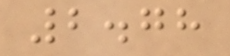2.78
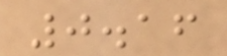0.16
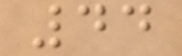44
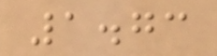1.73
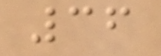36
